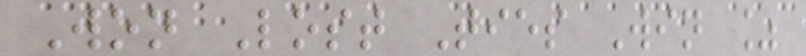Won Lost Ties Win %
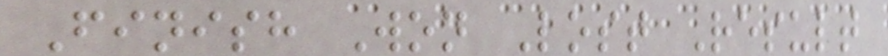Finish Won Lost Result
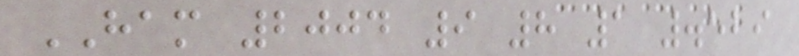HAM 2004 9 8 1 .529
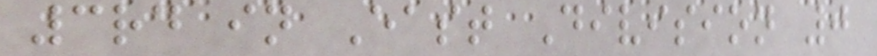3rd in East Division 0
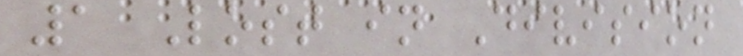1 Lost in Division
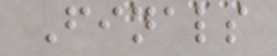Finals
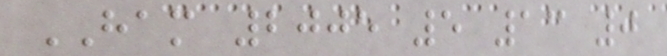HAM 2005 5 13 0
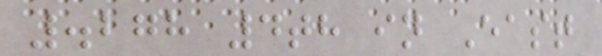.278 4th in East
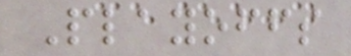Playoffs
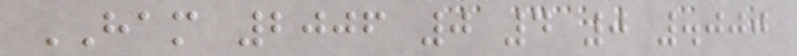HAM 2006 0 4 0 .000
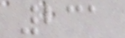231
